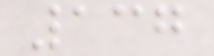137
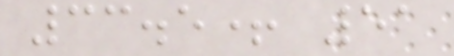33.5+ 51
